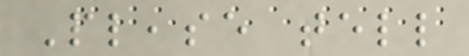Please tell
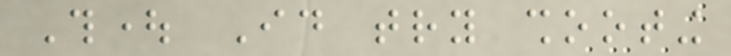Thought Id try shooting
